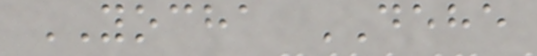YOCHA DEHE
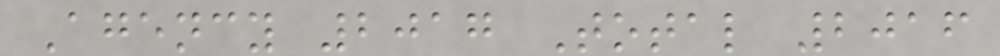Agency 2017 Total 2016
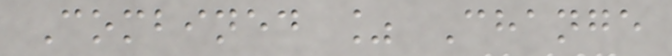Combined % Change
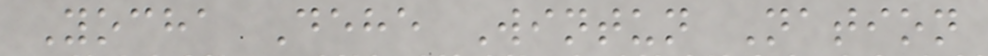Yocha Dehe Wintun Nation
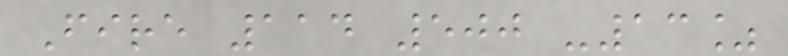Fire 114 500 -13%
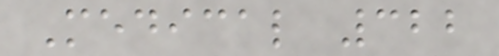Medical 322
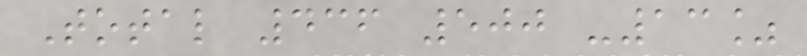Total 436 500 -13%
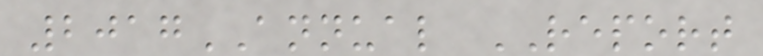2017ANNUAL REPORT
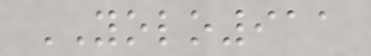YOLO911
